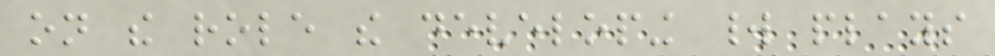on the role the developing world plays
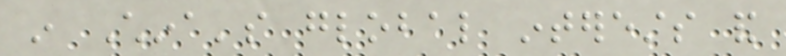in China's global interests and
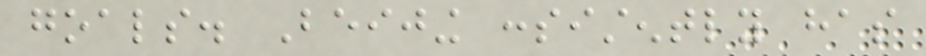goals. Beijing consistently has
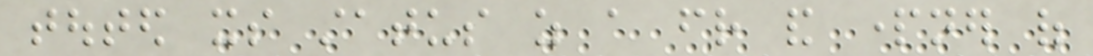touted its status as a friend and partner of
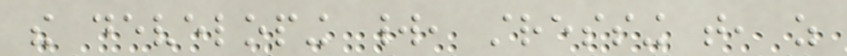the developing world, stressing that, as
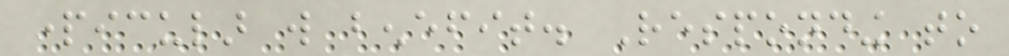particular will benefit. Responding to
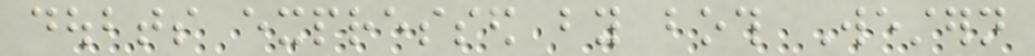doubts expressed by both Western
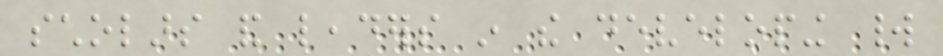scholars and leaders in the developing world
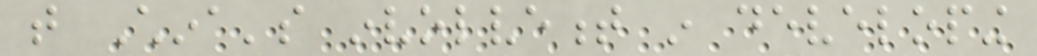that China's involvement in developing
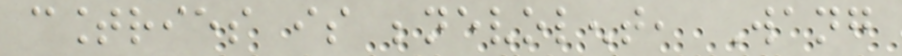countries is benevolent, Wang
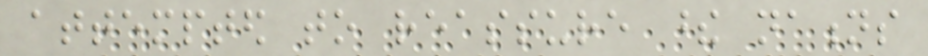attempted to reassure these nations
